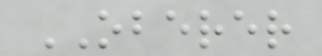OBERER
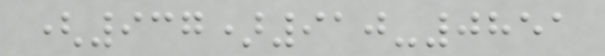(937)910-0851
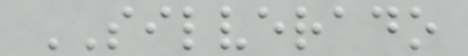SILVERADO
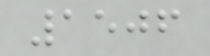1506
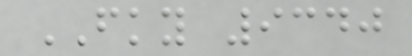FKY 9340
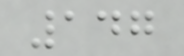147
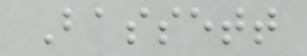Bassett
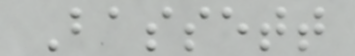Bassett
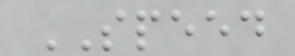SPEED
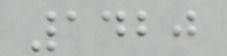1420
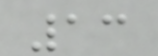13
